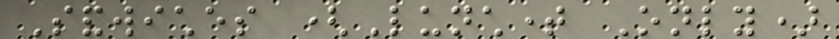Sandwiches (Lunchtime Only)
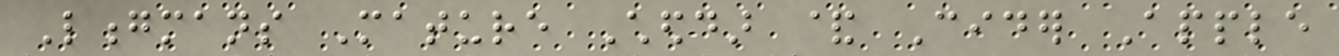Longmans Mature Cheddar & Cider Apple
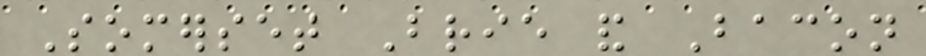Somerset Brie and Bacon
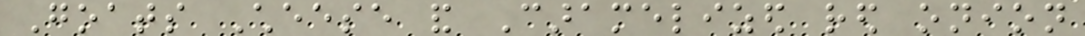Goats Cheese and Caramelized red onion
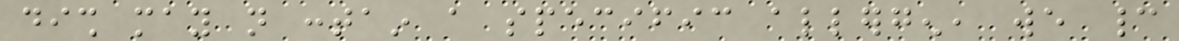dish may not contain a specific allergen, we cannot
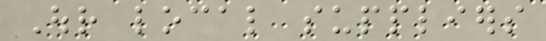Our local suppliers
